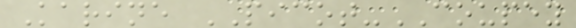Karine PICOT-COUPEY
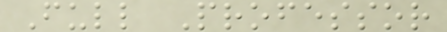Full Professor
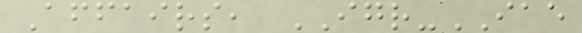Affairs, IGR-IAE
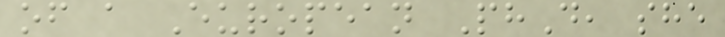of a European PhD, she
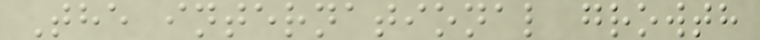The international growth
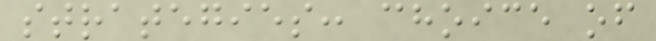strategies: choice of
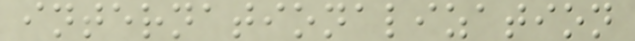internationalization
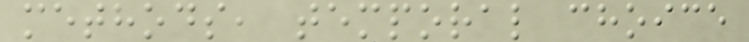methods, temporal choice
